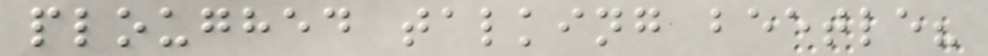ploughed talking beetle?
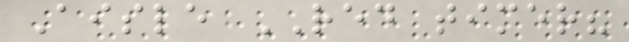Aisle RED timer?
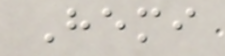Hemi
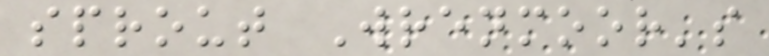sprout Wrenmoor's
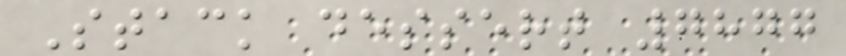Stack dessert 7877
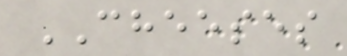CHEESES
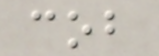cob
